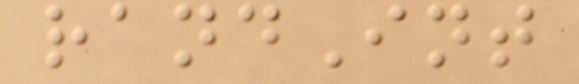randInt
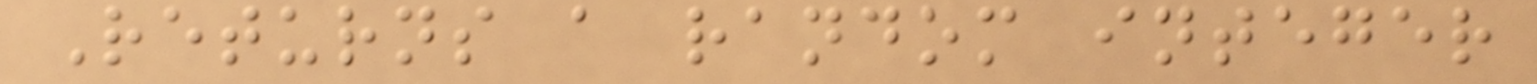Returns a random integer
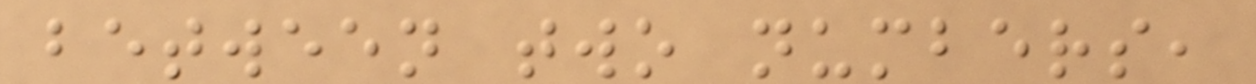between two numbers,
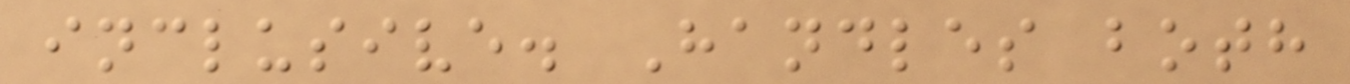inclusive. Handles both
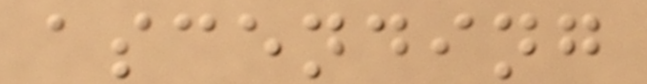ascending
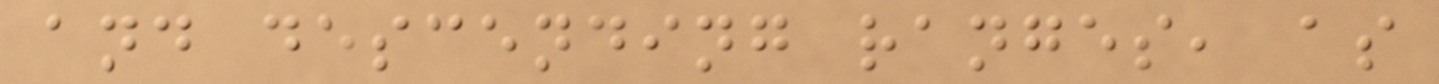and descending ranges, as
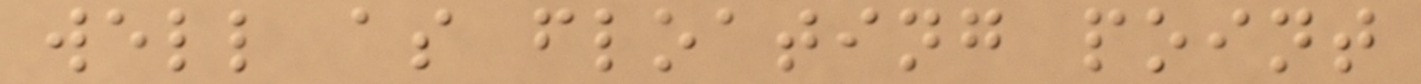well as floating point
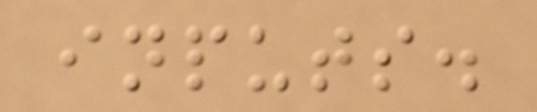inputs.
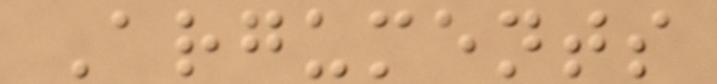Arguments
